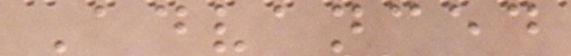Advanced
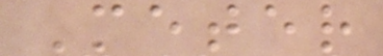Meter
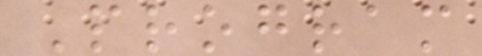Program
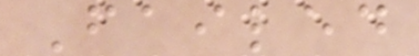Failed
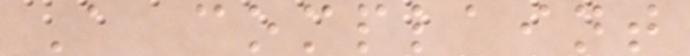A complaint
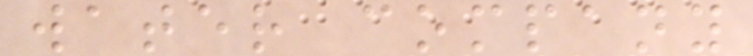water company
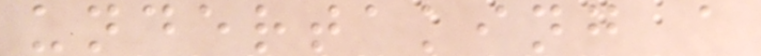undertaking a
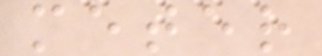meter
